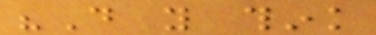"Do you think
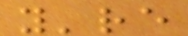you're
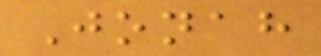Jonah
